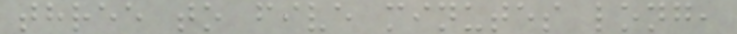three to five minutes long,
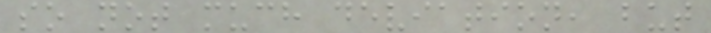so not much deviation, but
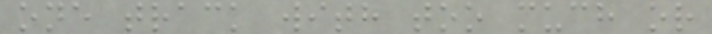one track with too much or
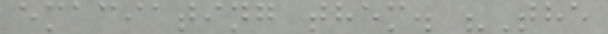emaciating them. "The
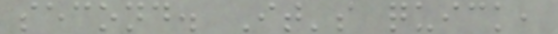second. It's quick,
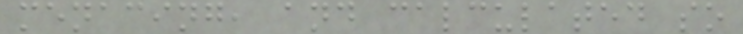menacing, and calculated so
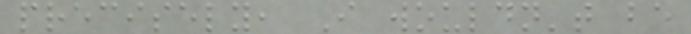precisely, I wouldn't be
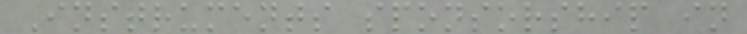Instruments sponsorship in
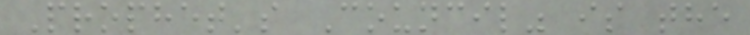Prophet's Council" is the
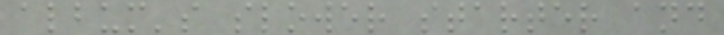album's slower starter and
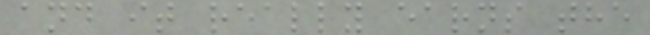and it really earns the
